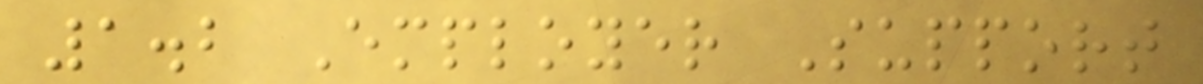1.2 Employer Support
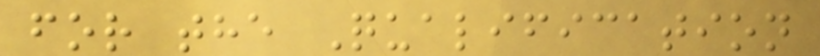for the Qualification
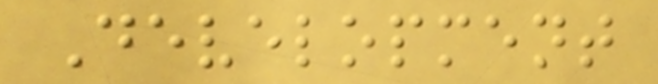Development
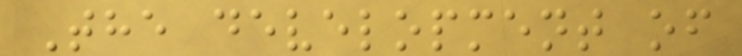The development of
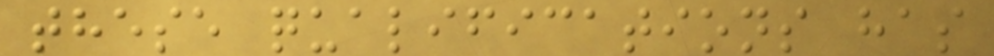these qualifications has
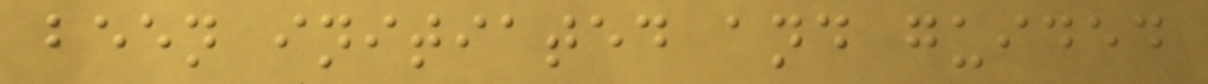been initiated and guided
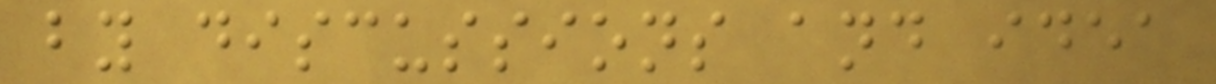by discussions and idea
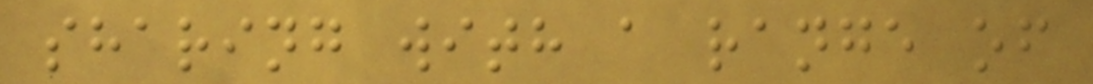sharing with a range of
